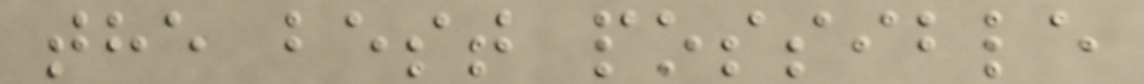the best possible
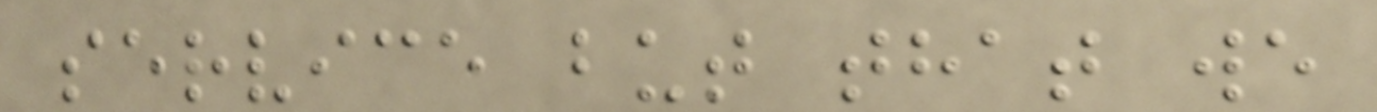service but that we
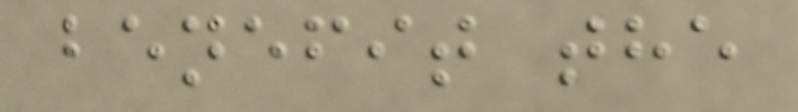benefit the
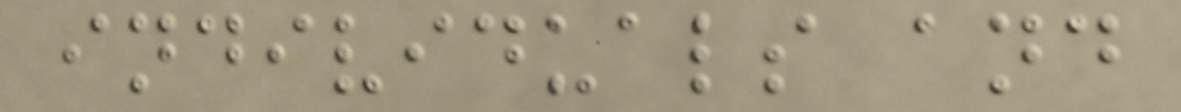individuals and
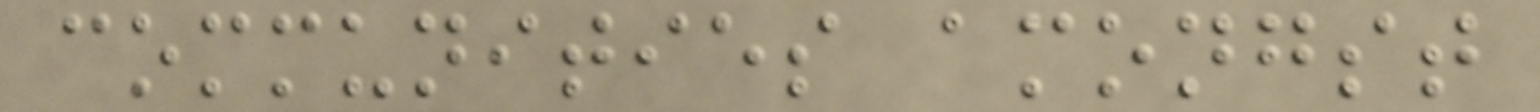communities amongst
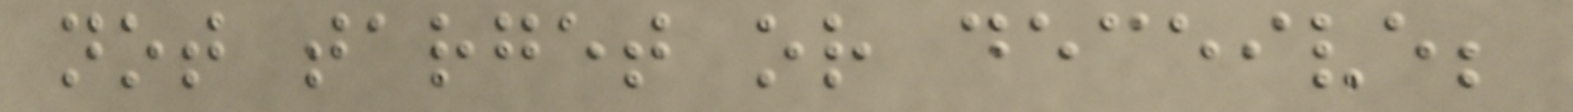not target or deceive;
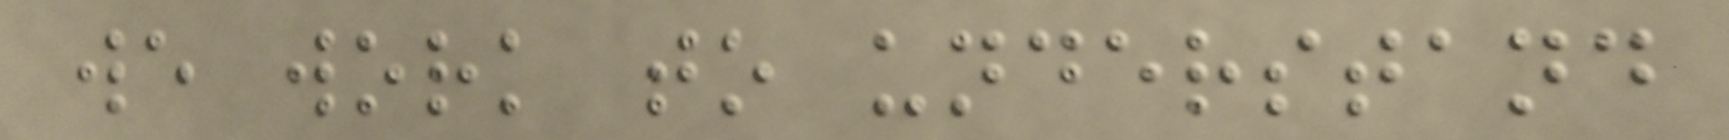we work to understand
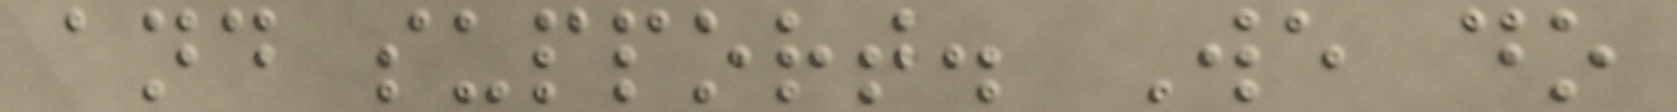and support. We do
